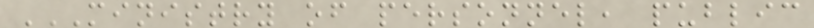MINISTRY OF PERSONNEL, PUBLIC
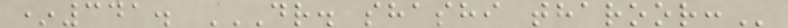*341. DR. SHASHI THAROOR:
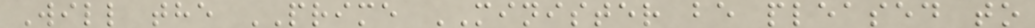Will the PRIME MINISTER be pleased to
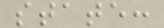state:
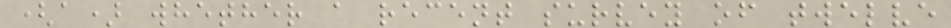(a) whether a recent survey of twelve
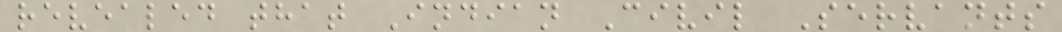revealed that Indian Civil Servants
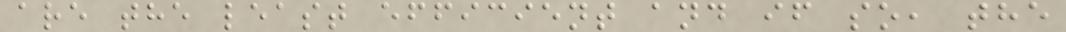are the least efficient and if so, the
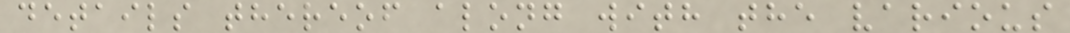details thereof along with the various
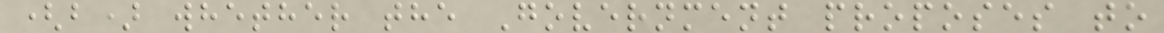(b) whether the Government proposes to
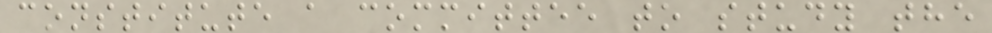constitute a committee to study the
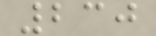230
